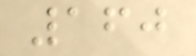160
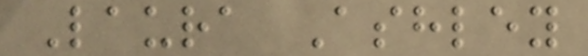Laura Ashley
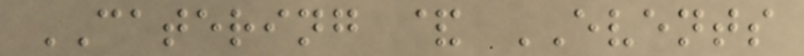CATERING & EVENTS
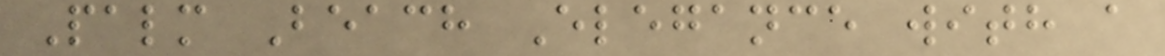Palm Beach Elegance with a
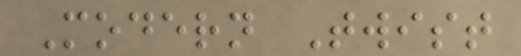Modern Twist
